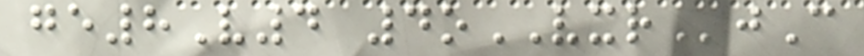ge8V4 4oVXRjC
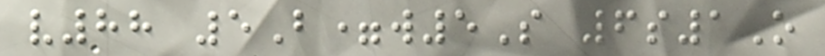v88 5B=w5S 6s1O
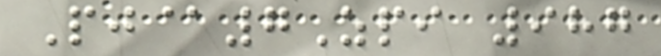Pj@7Zpi 987
